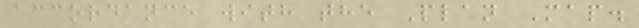accordance with the Plan Map.
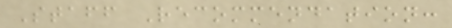Staff Recommendation:
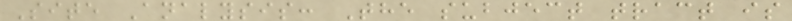Site Analysis: The subject tract is
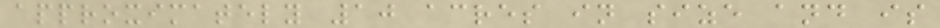approximately 10 acres in size and is
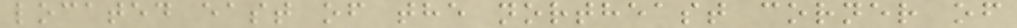located east of the northeast corner of
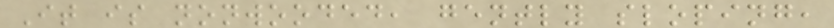It is nonwooded, gently sloping,
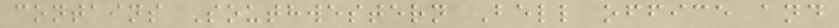contains Southwestern Bell office and
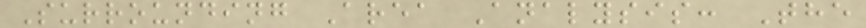Surrounding Area Analysis: The
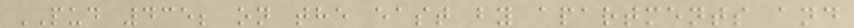PUD 435; on the east by apartments and
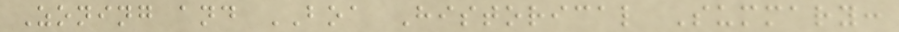Zoning and BOA Historical Summary:
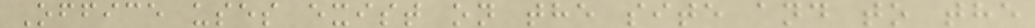Office uses exist on the site and to the
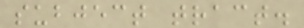subject tract.
